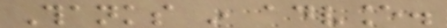Thanks in advance.
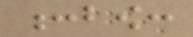:bow:
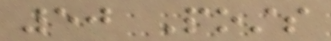50 Posts
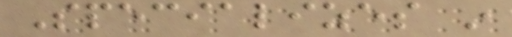Specializes in
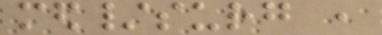med/surg ,
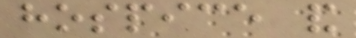hospice and
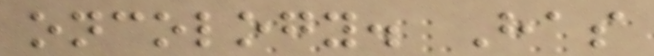oncology. Has
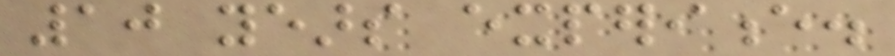10 years experience.
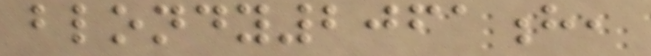blondy2061h,
